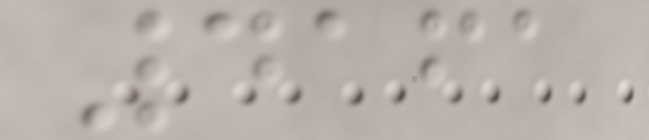4161
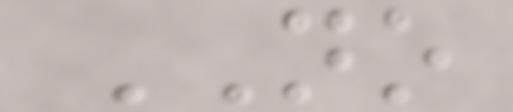NO
